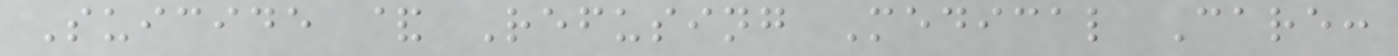Suicide & Refusing Medical Care:
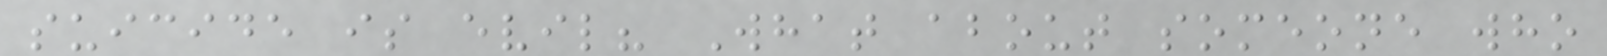suicide is evil? What about someone who
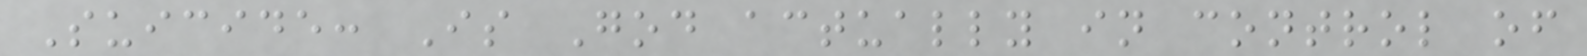Suicide: Is God actually in control of
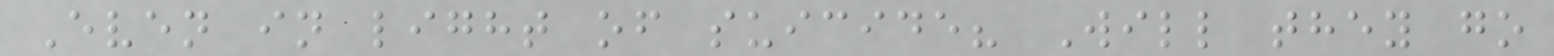Even in light of suicide? Will they go
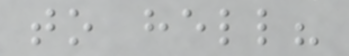to hell?
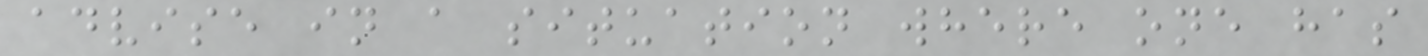advise in a situation where one has
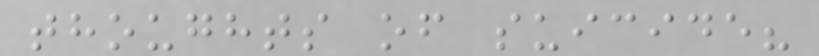thoughts of suicide?
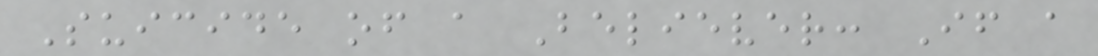Suicide of a Believer: If a
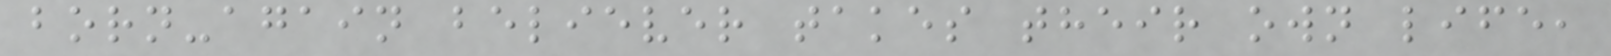born-again believer takes their own life,
